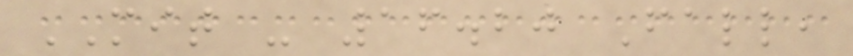MIT - 16.20 Fall,
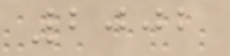2002
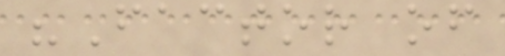"Factor of
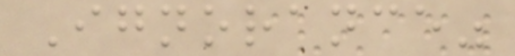Ignorance"
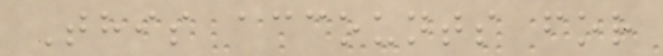This accounts for
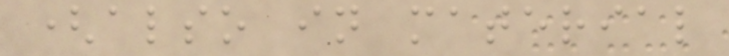(also in material
